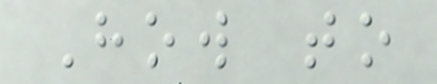How to
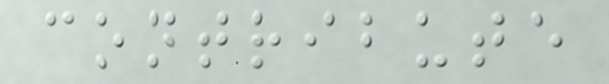contribute
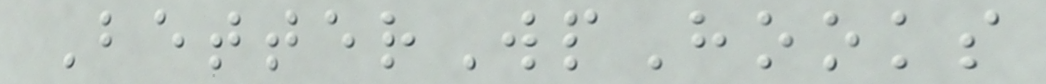BetterWpHooks
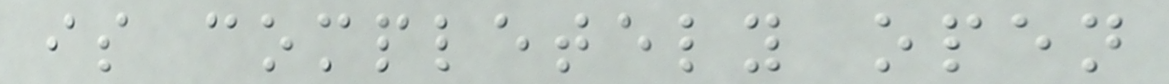is completely open
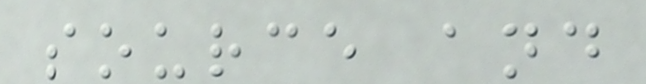source and
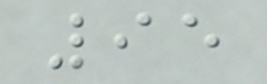95
